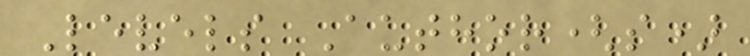Levels Author(s)
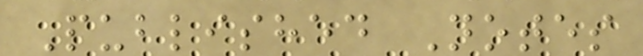Published Notes
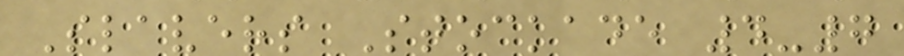Slavers Stockade 4-7
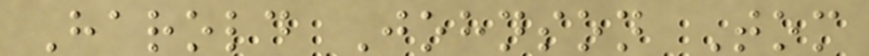Harold Johnson Tom
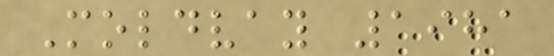Moldvay 1981
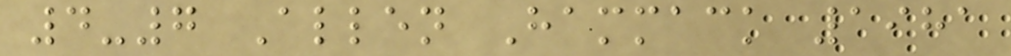4-7 Allen Hammack 1981
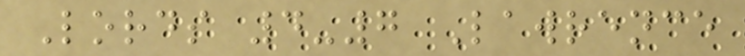Lords 4-7 Lawrence
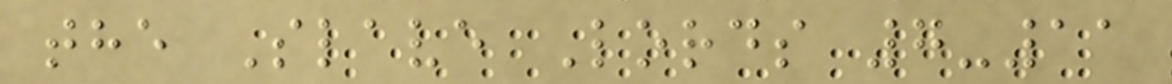the Slave Lords 7-11
